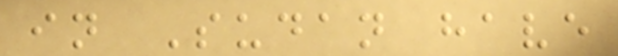in Sudan have
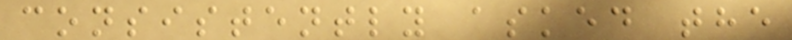consistently asked the
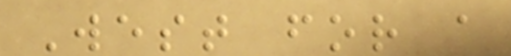West for a
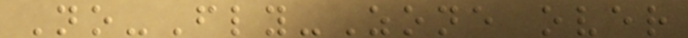No-Fly-Zone over
